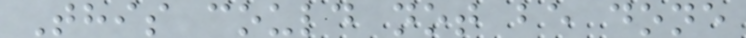This could not be done
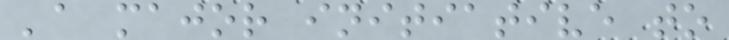'a major initiative to
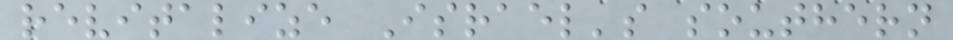revitalize Israel's southern
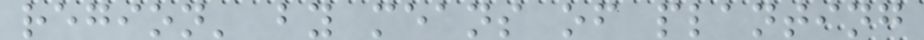region' by means of planting
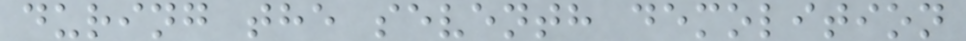during the seventh demolition
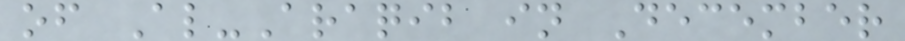of Al-Araqib in December
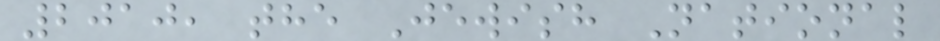2010, the Jewish National
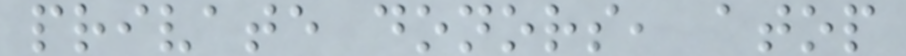private donors, atop
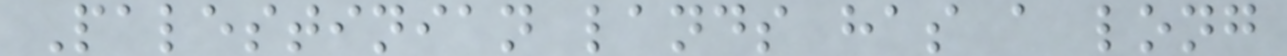Palestinian lands has a long
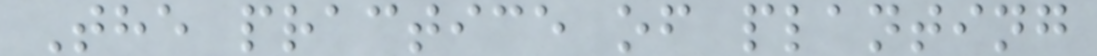The practice of planting
